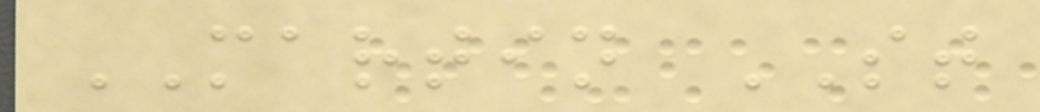MARTIN ST
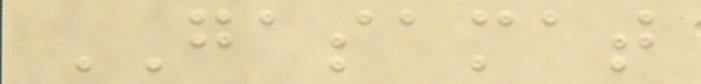GASAMAT
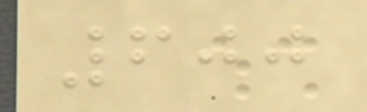600
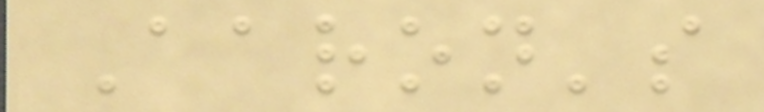Aaron's
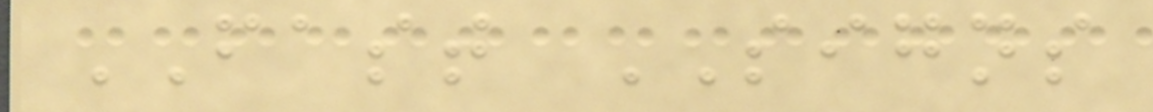FAST SIGNS
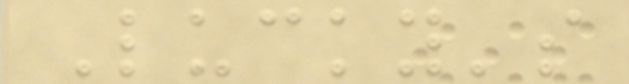Lucky's
